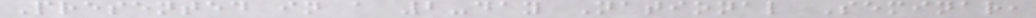Presented in a 2-day National Seminar,
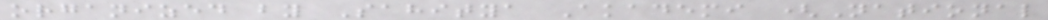organized by Sahitya Akademi (National
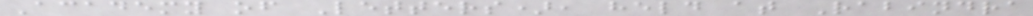Academy of Letters), held at Rabindra
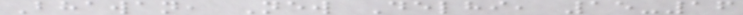Bhawan, New Delhi, 15-16
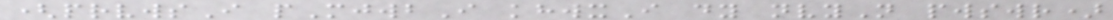(prvwsI pMjwbI khwxI dy nvyN pwswr)
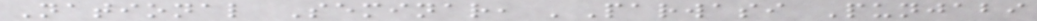National Seminar, 'Parwasi Punjabi
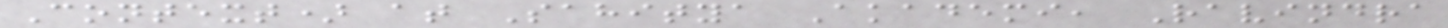Context) at Sahitya Akademi, Ravindra
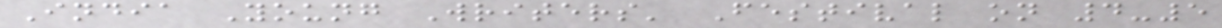India Young Writers' Festival on 4-5
